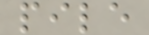pile
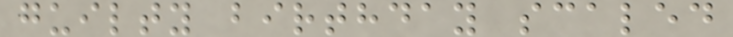guilty birthday scaled
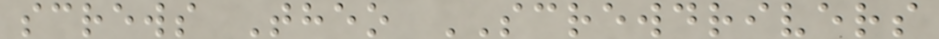screws Theo SCREWDRIVERS
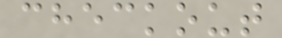checkout
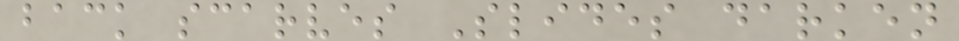back scarves Slides darken
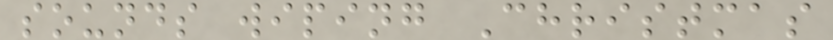sounds wiping Christmas
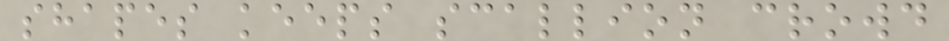shapes keeps scallion crowd
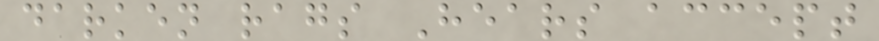darken rags Hears accept
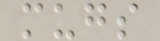mugs
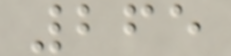265
